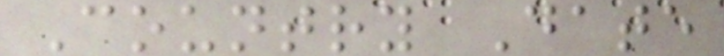Country Date
